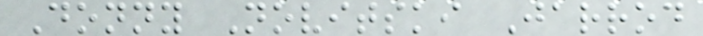Donny Novitski Jarrod
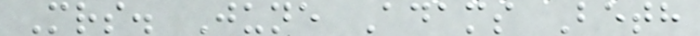Mrs. June Adams Beth
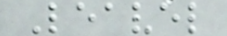Leavel
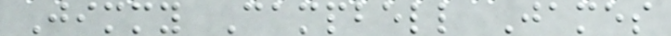Jimmy Campbell James
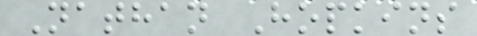Nathan Hopkins
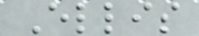Ellis
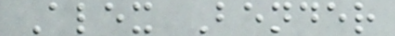Alex Bender
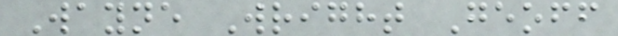Wayne Wright Geoff
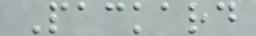Packard
